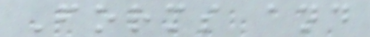Forms and
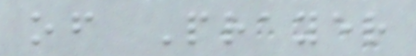of Prayer
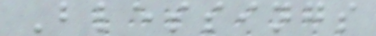Blessings
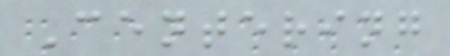Centering
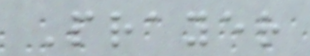Prayer
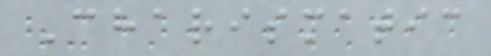Charismatic
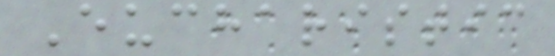Eucharistic
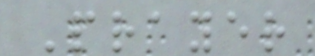Prayer
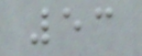53
